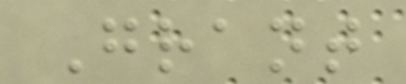Grant
